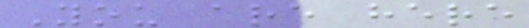You are here
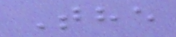The
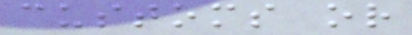customs or
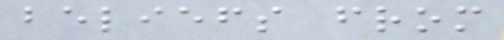beliefs from
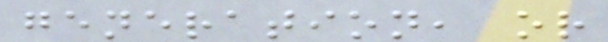generation, or
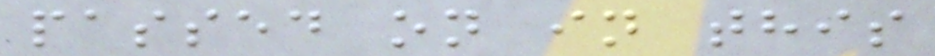passed on in this
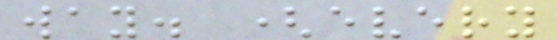way. (every
